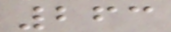263
